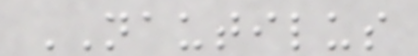NAUTILUS
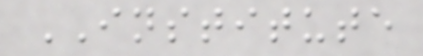INSTITUTE
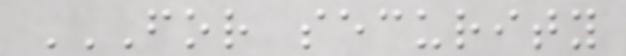FOR SECURITY
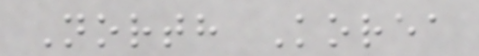North Korea
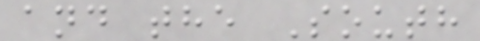and the South
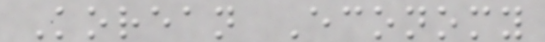Korean Economy
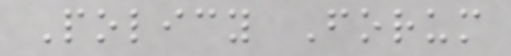Policy Forum
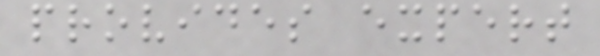provides expert
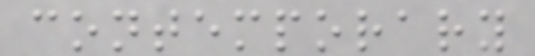contemporary
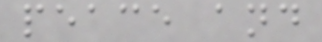peace and
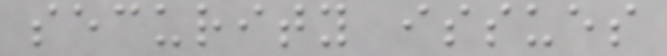security issues
